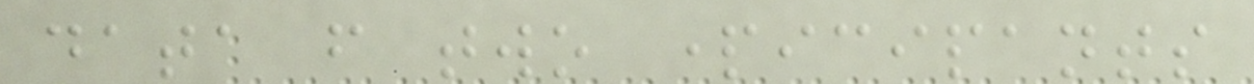data from two participants
